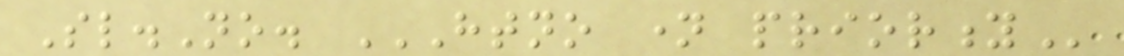Sl.No. HTNO NAME PRIORITY
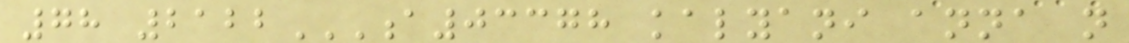78 2122A03378 KALYANI ANNA NOT
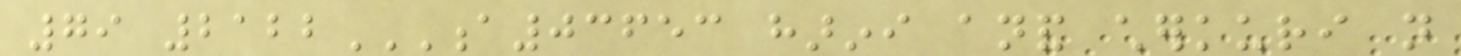79 2122A03653 HARINI ANAND CHERKURI NOT
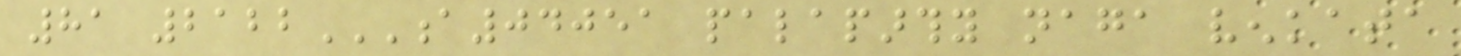81 2122A04051 PALAPARTHY NAGA VENKATA
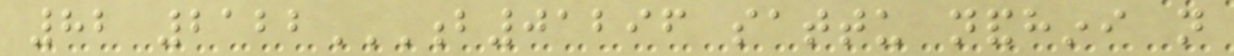82 2122B01296 SATTU NANDHINI NOT
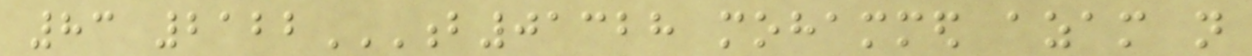83 2122B01328 MOHAMMED AZAM NOT
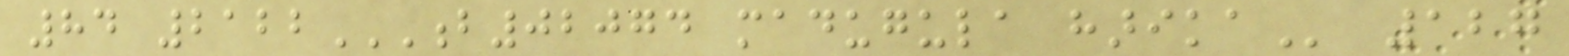84 2122B02074 MADUGULA HARIKA 127
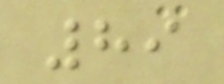89
